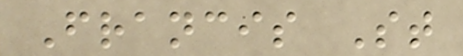Francis St
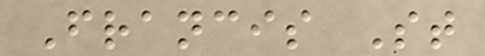Francis St
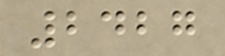2427
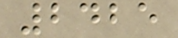2425
